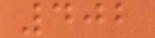402
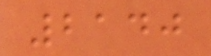2140
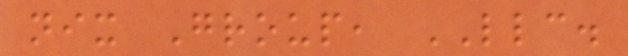nix Group, LLC.
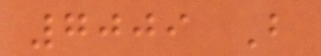7009 B
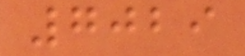7029
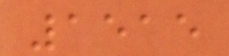1515
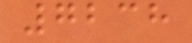7238
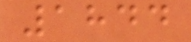1844
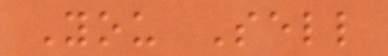You Sell
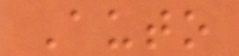Auto
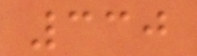330
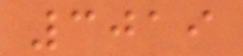3019
